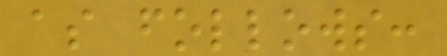as follows:
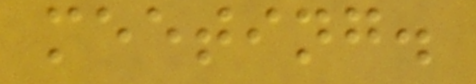meeting.
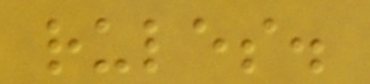rules.
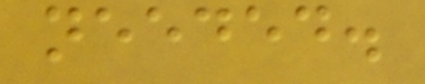needed.
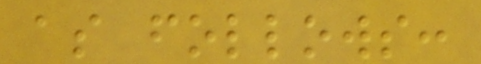as follows:
